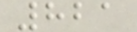821
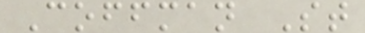Coffman St
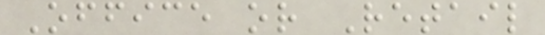Office or Retail
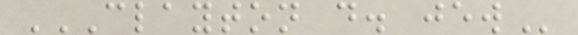CLAYTON D. JEW
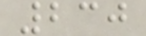230
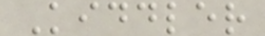Kiddler
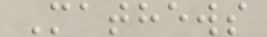Mathews
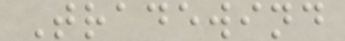Tradewind
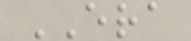ERA
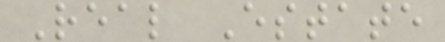Real Estate
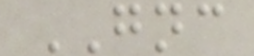GNC
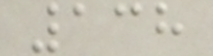138
